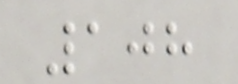108
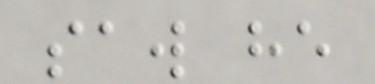saw he
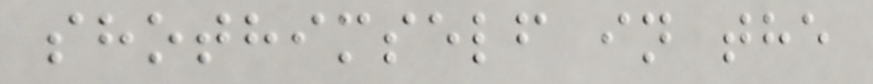shothimself in the
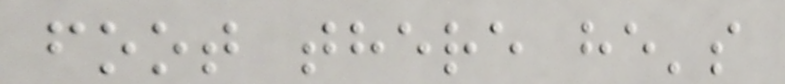foot there he's
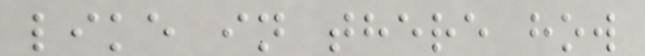like in there how
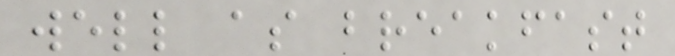well as breakfast
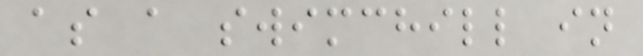as a swimchill in
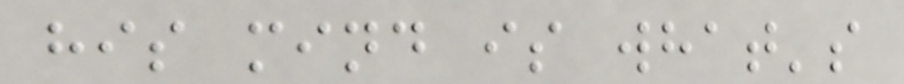his mind is what's
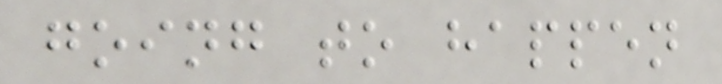going to happen
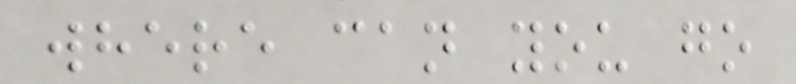where can you go
